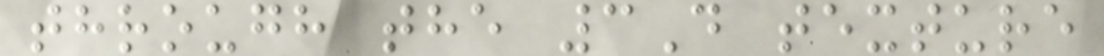through the 3D texture
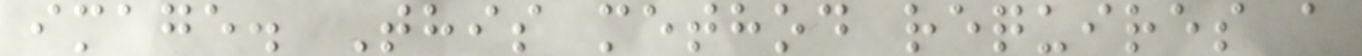image. This method requires a
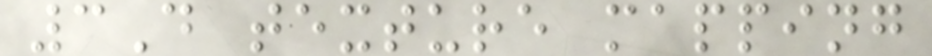3D texture mapping
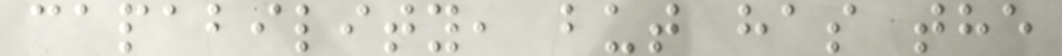capability, but has the
